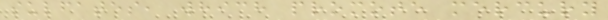sulfates, which promote mercury
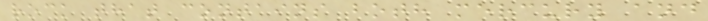rock that contains both mercury and
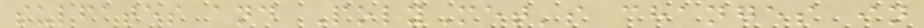sulfates and PolyMet's changes in
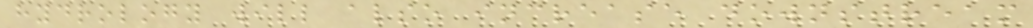hydrology will also increase downstream
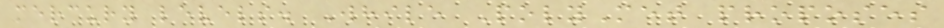mercury levels. While PolyMet proposes
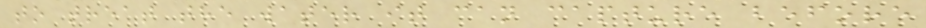to treat the water it can capture before
